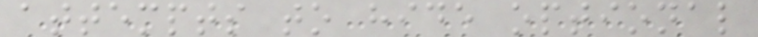attempts to hide optional
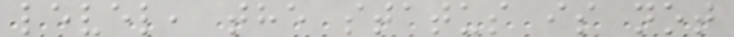level, the status is not
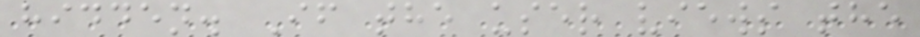hidden. If the user views the
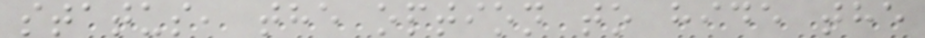status, the option to hide the
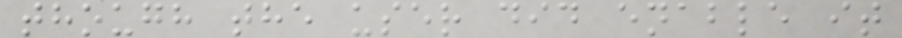though the user did enable it
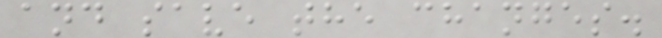and save the changes.
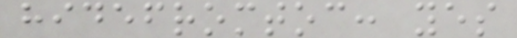hidefromtoc: yes
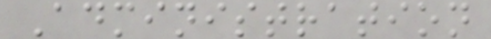Administration
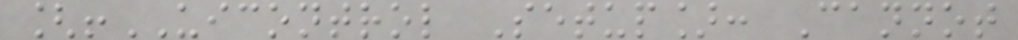[!UICONTROL Setup]: Cannot
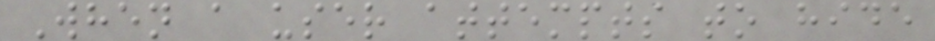When a user attempts to hide
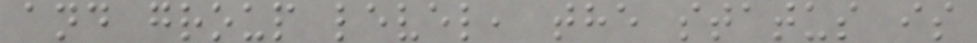and group level, the status is
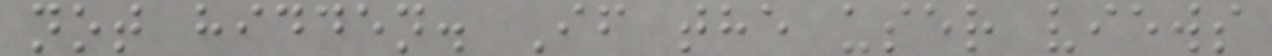not hidden. If the user views
